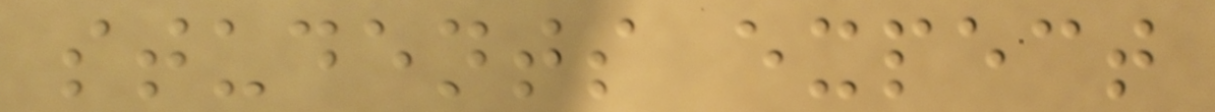students expect
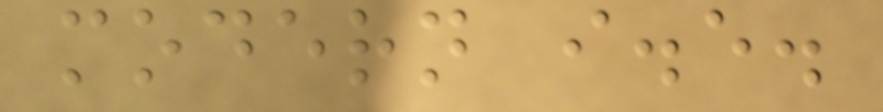modern i.e.
